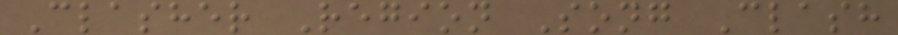Clasher Region Song Clash
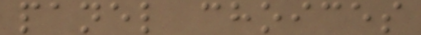panel choices
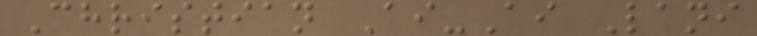Christian Ai-Ai Lani
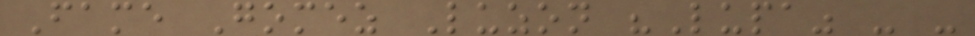Fame Gomez Luzon "Lupa" - -
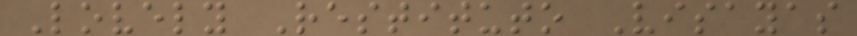Lovely Restituto Visayas
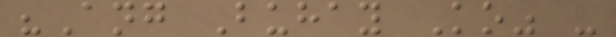"Ang Buhay Ko" -
